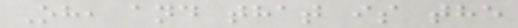Oh, and that is the
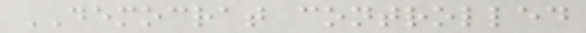DEMOCRAT controlled
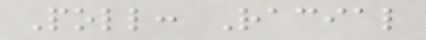Poll: Racial
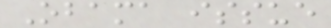Obama issue
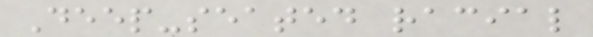Deep-seated racial
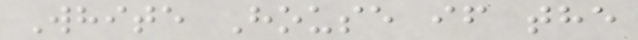White House if the
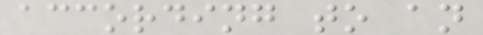according to an
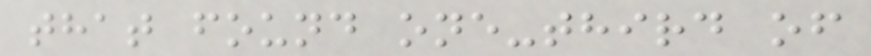that found one-third of
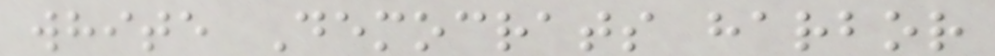white Democrats harbor
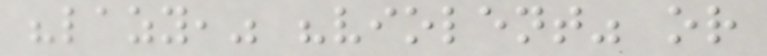"lazy," "violent" or
